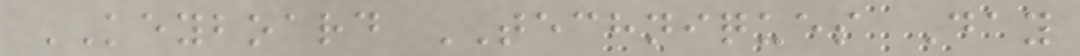KEYBOARD TECHNIQUES Day
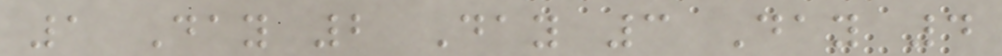1 Day 2 Day 3 Day 4
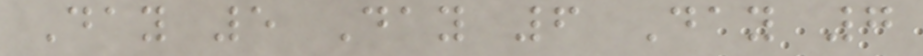Day 5 Day 6 Day 7
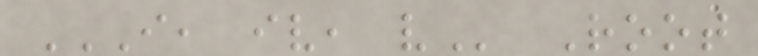I, IV, V Root
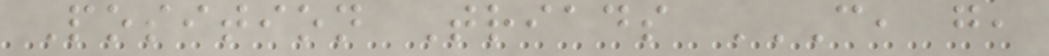Position Triads C, G,
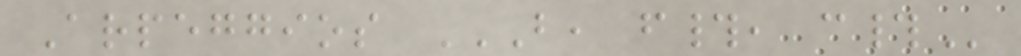Arpeggios B, F#, C#
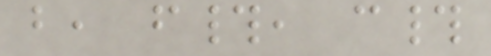b, f#, c#
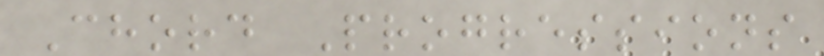Chord Progressions
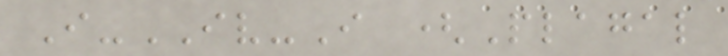I-IV-I (Plagal
